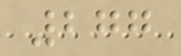277
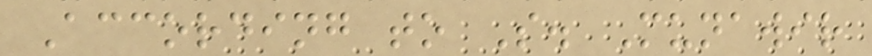According to S. Munawir
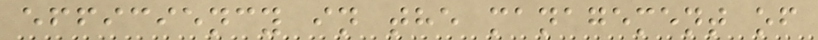efficiency in the management of
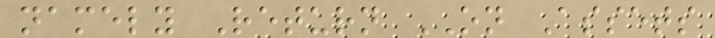namely Return ON Assets
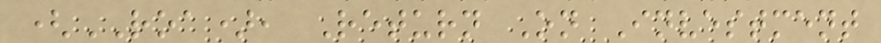(ROA), Return On Investment
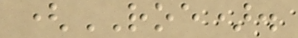(ROE).
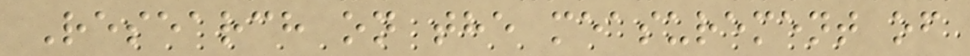Research on the measurement of
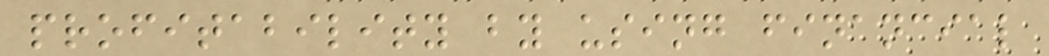profitability by using financial
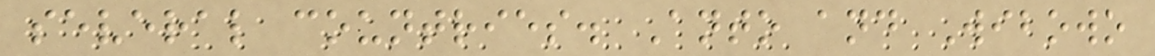several countries. Anto and Wibowo
